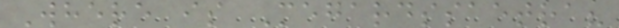Where is Megardssaetra?
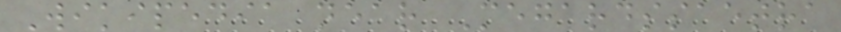Wikipedia near Megardssaetra
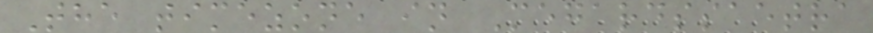The timezone in Megardssaetra
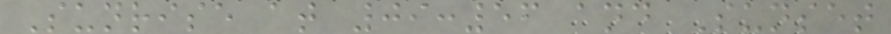Sunrise at 09:56 and Sunset
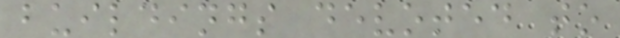buildings devoted to
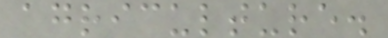agriculture.
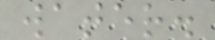water.
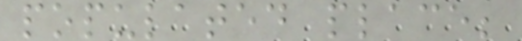populated place;
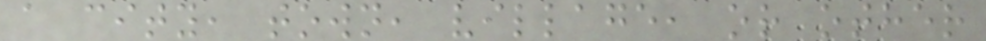a city, town, village, or other
